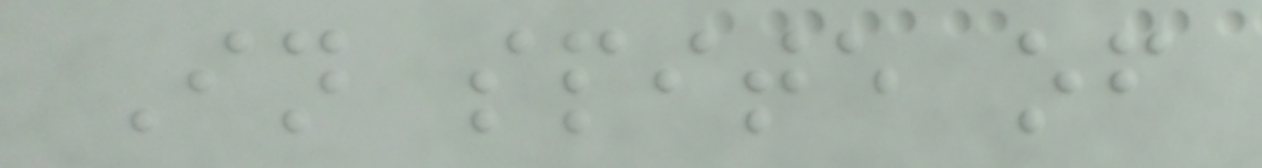In spite of
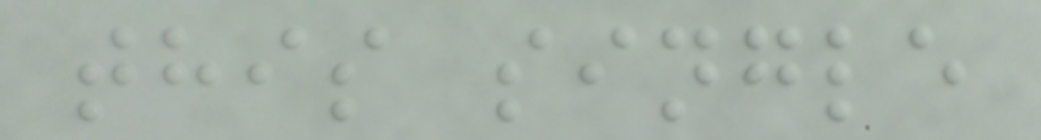this single
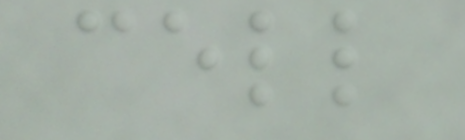cell
